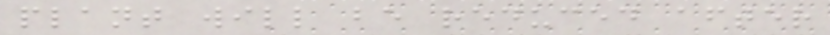plant will be reduced after
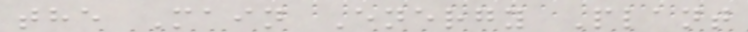the Main Energy Plant
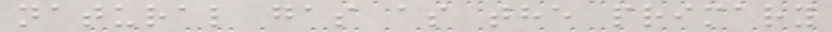natural gas as the primary
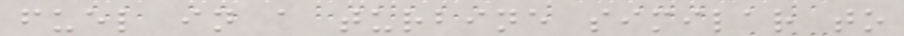fuel in a turbine similar to
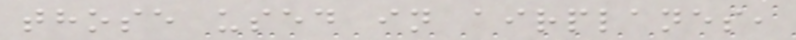those used in airplanes,
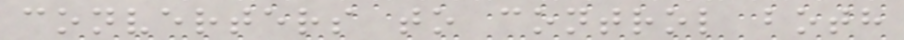converters to control both
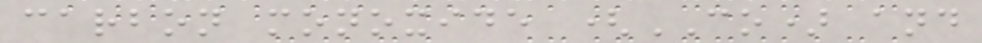carbon monoxide (CO) and
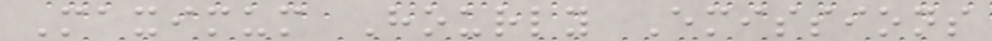Maximum Hourly Emissions
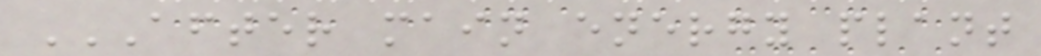AFTER MAIN ENERGY PLANT
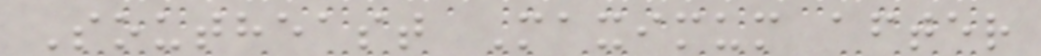Southeast Maximum after
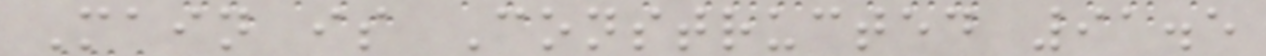Main is Constructed 91.5
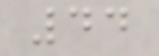44
